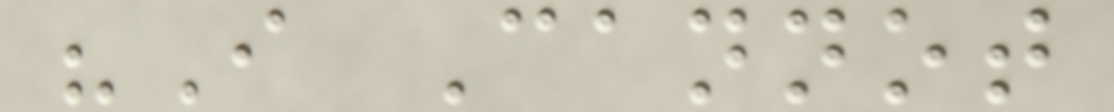"I Cannot
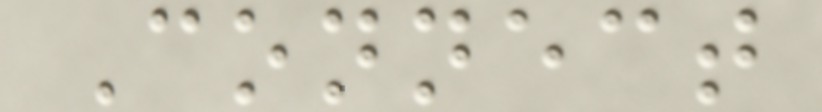Connect
